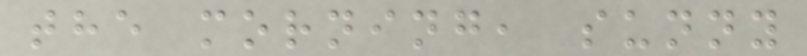the morning, sunny
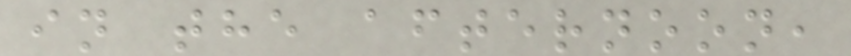in the afternoon,
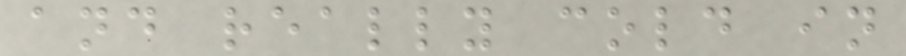and really cold in
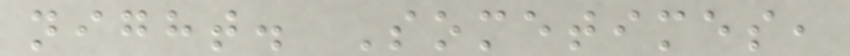night. Sometimes,
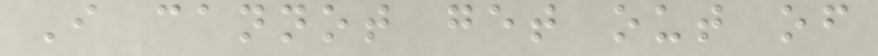I cannot get out of
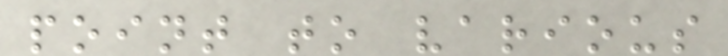point to various
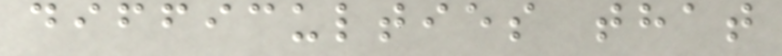difficulties that
